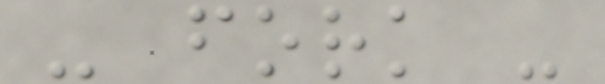- fork -
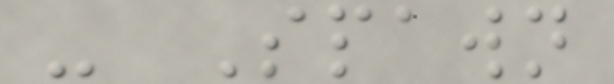- Spawn
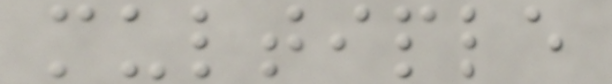multiple
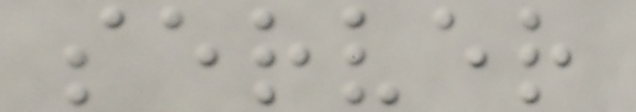server
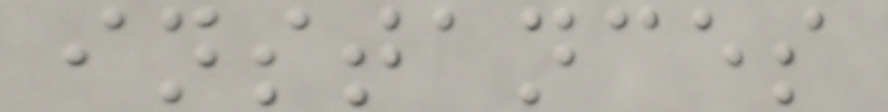instances
